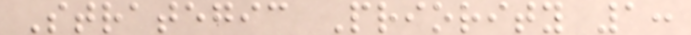Strategic Priority 1:
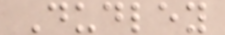Dudley
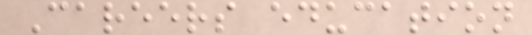Careers education
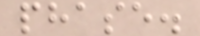phase.
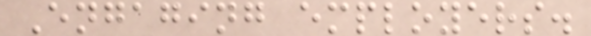Engaging employers.
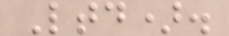Ltd).
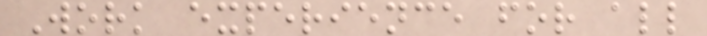Work experience for all
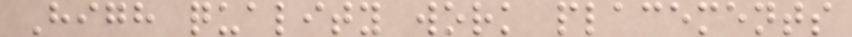High quality work placements
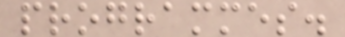programmes.
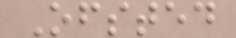Ofsted
